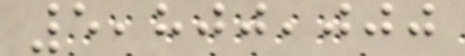5,800,000
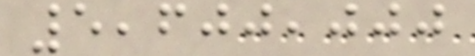5,600,000
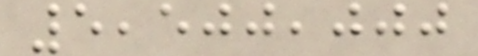5,500,000
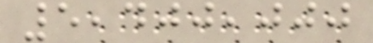5,400,000
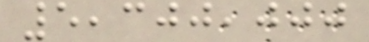5,300,000
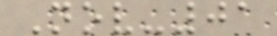Nov-01
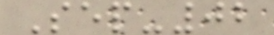Sep-02
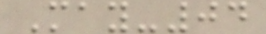May-04
